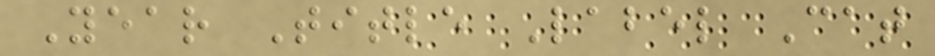Year Title Label Cat
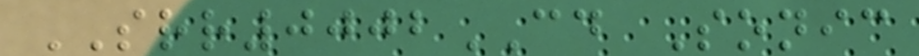SRR0002CD Sonic
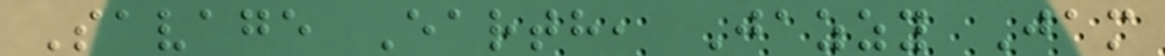Savage Earth, Jazzy Jam
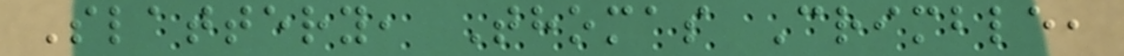Slattery, Thomas Crimble,
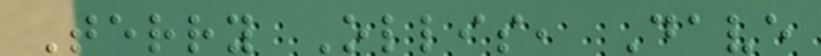Terry Ollis, Dave
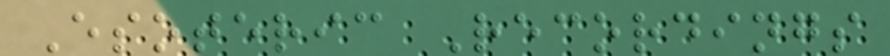Esoteric Recordings
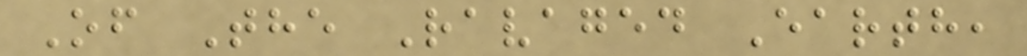Of The Ravaged Earth,
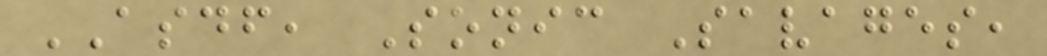ASDF, Sonic Savages,
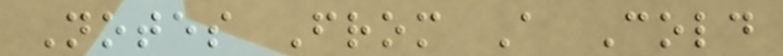Notes From A Cold
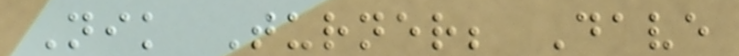Nik Turner; Dave
